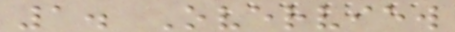1. Overview
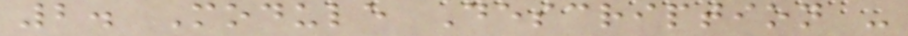2. Module Description -
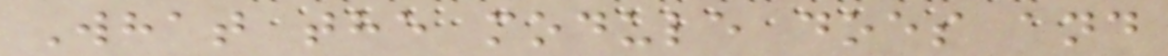What the module does and
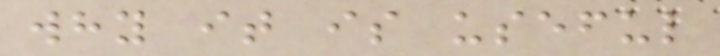why it is useful
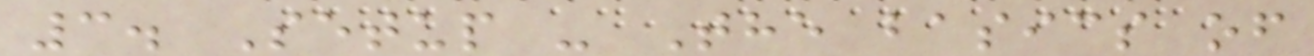3. Setup - The basics of
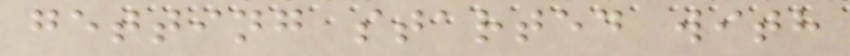getting started with
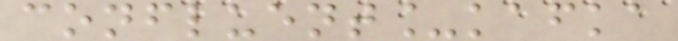confluent_kafka
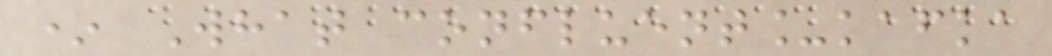* What confluent_kafka
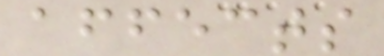affects
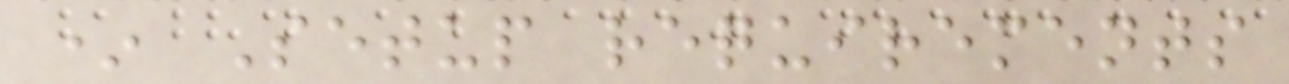* Setup requirements
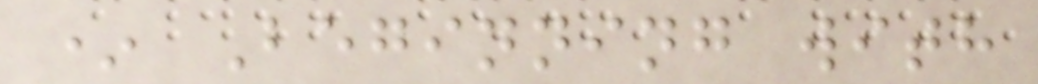* Beginning with
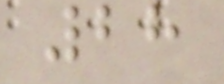28
